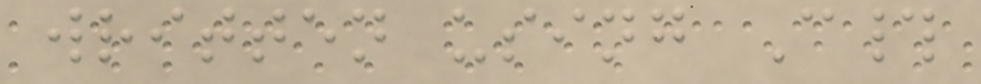written using C#
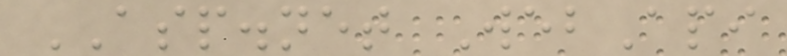ASP.net WebApi
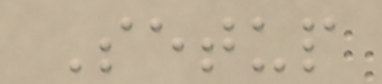Setup
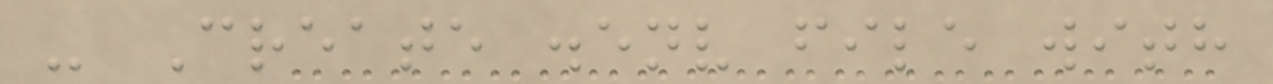- Create .env file with
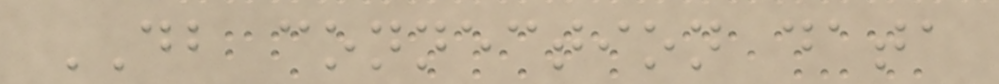DB connection data
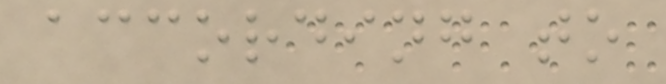according to
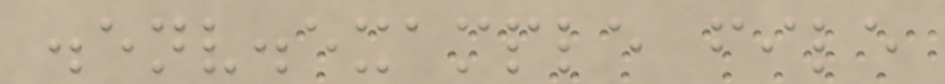.env.example file
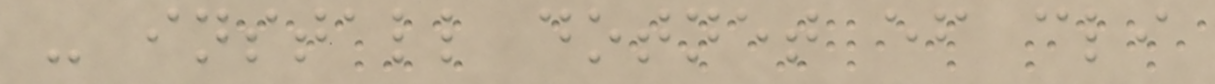- install dotnet ef cli
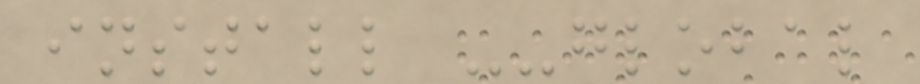install --global
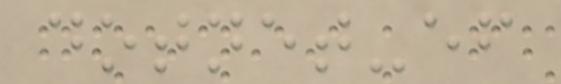dotnet-ef
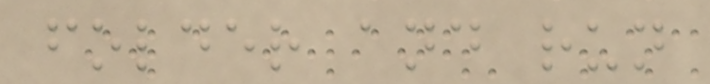folder and run
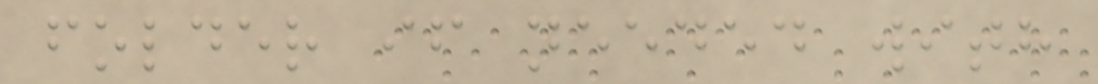folder if needed with
